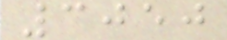3050
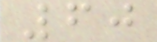60
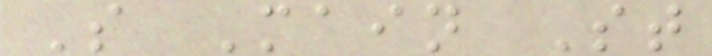S Main St
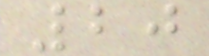20
